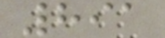891
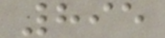895
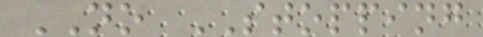NO STOPPING
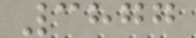3877
